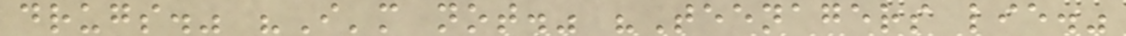drugs." "I'm not." "Teenagers lie."
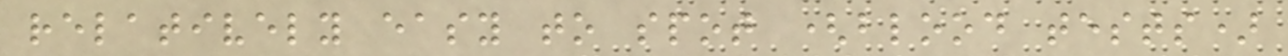relatively easy to spot (blood tests)
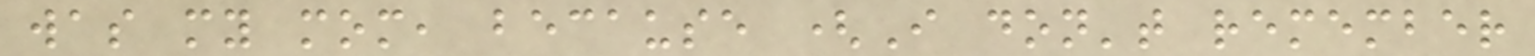was my mom, because (I don't remember
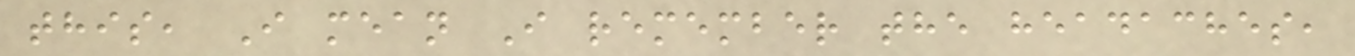this, I mean I remember the headaches,
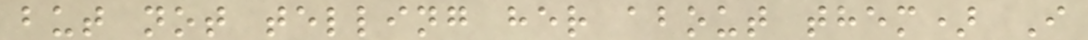but not telling her about them) I
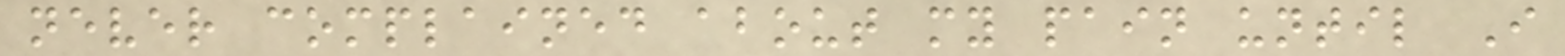never complained about my pain until I
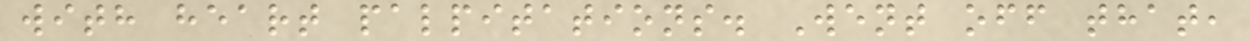with heart palpitations. Went off that,
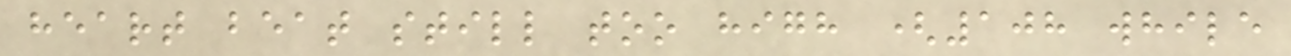heart beat still too high (108 while
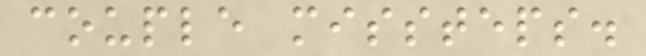couple missteps.
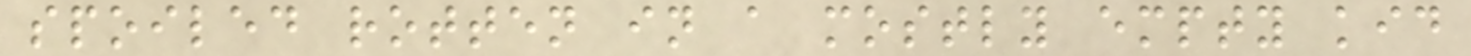spoiled rotten in a mostly empty kid
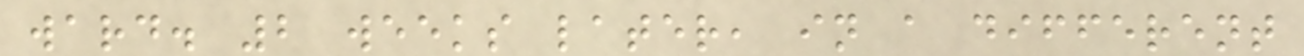ward. 2 weeks later, in a different
